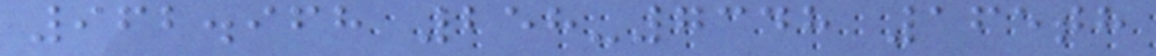962.968 258-7348 165th
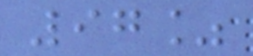97%
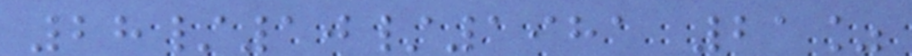28/10/1981 21%
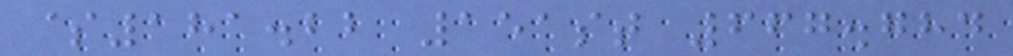$181.22 151st 667.784
